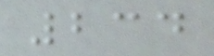234
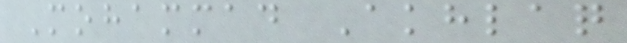Mohammad Akhlaq
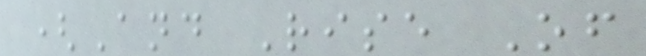(And Rise Of
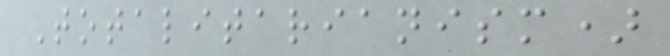Totalitarianism)
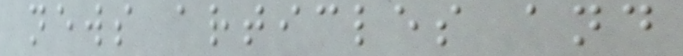news articles and
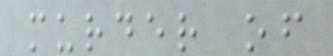murder of
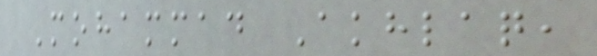Mohammad Akhlaq,
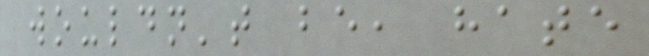wouldn't be, hate
